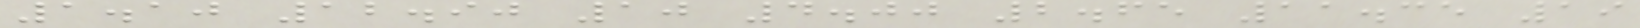1.10 12.90 10 4.00 2.65 11.35 19
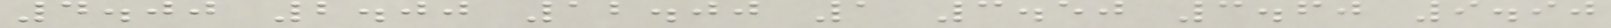4.00 2.00 12.00 1 3.50 3.60 9.90
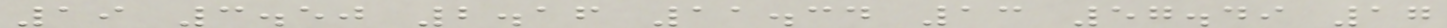19 3.50 2.16 11.34 13 57.49 17
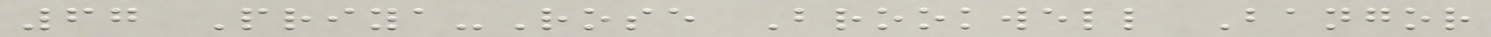67 Priya-Rose Brookwell Bangor
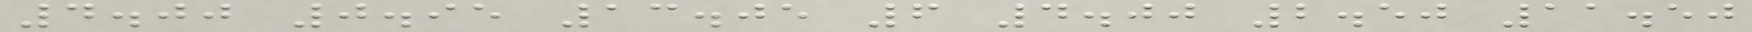4.00 0.95 13.05 6 4.00 2.50 11.50
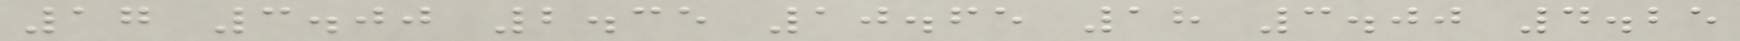17 3.00 2.35 10.65 18 3.00 4.25
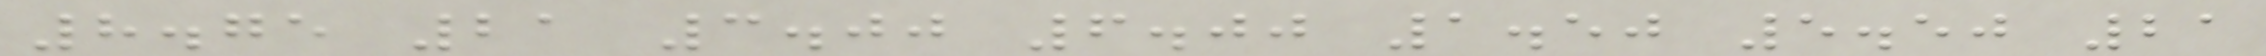8.75 21 3.00 6.00 1.50 5.50 21
